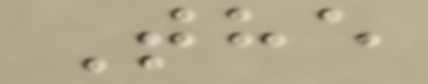The
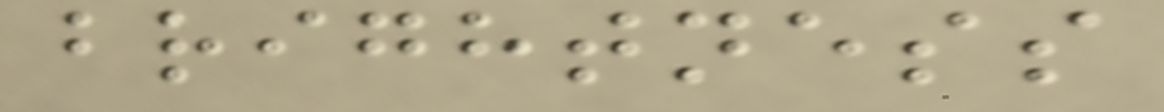brightness
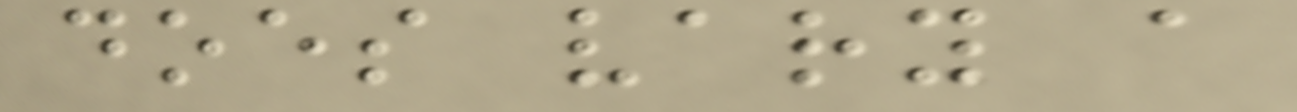does vary a
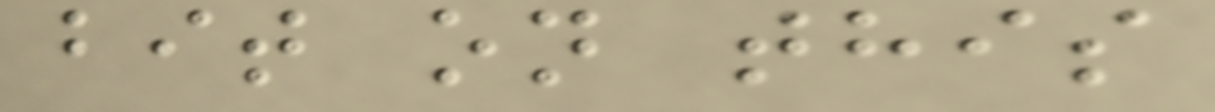bit on this
